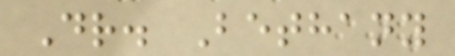Dr. Bethany
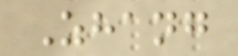Zhang
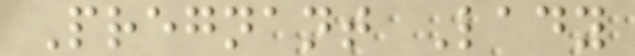Pregnant Lady
